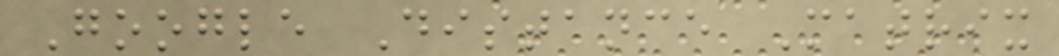Google Distance Matrix
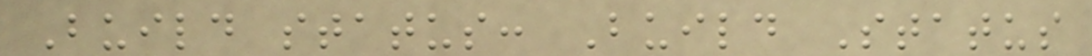Build status: Build Status
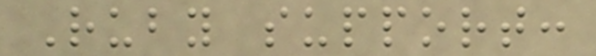Ruby support:
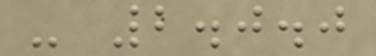- 2.0.0
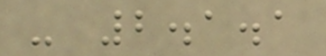- 2.1.1
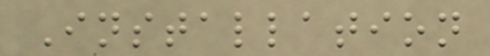Installation
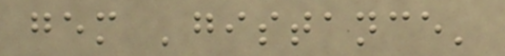gem 'gistance'
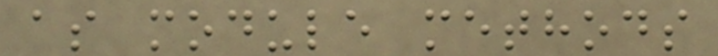as module methods
